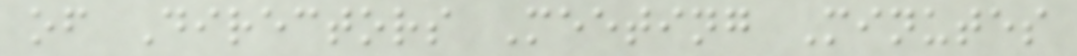of Directors Meeting Minutes
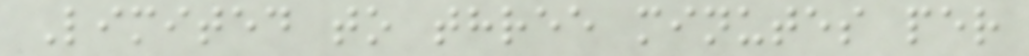Limited to three minutes per
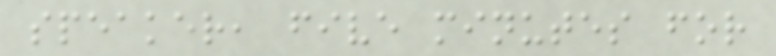speaker, five minutes for
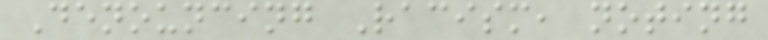Denouncing Racism, noting
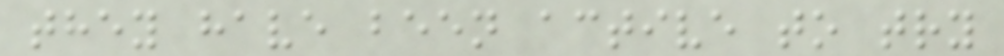they have been active to try
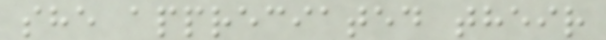she appreciated their
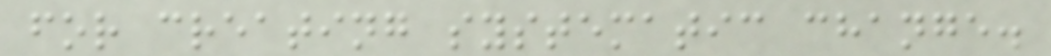for creating systematic change.
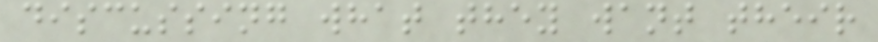discussing what they want their
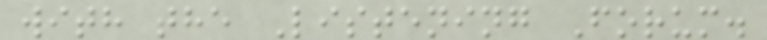with the Listening Forum.
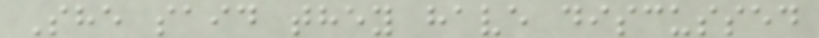She said they have discussed
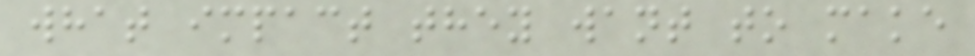what impact they want to make
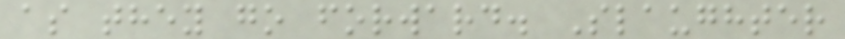as they go forward. Slaughter
